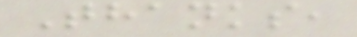Thanks,
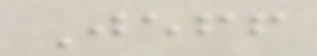Jeff
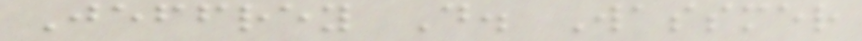Jeffrey D. Wassmer
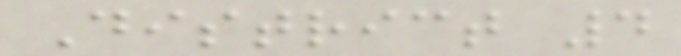District 4
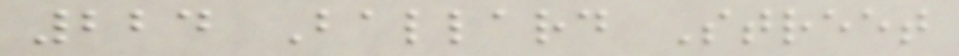224 Ballard Street
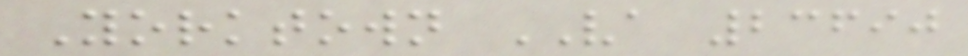Yorktown VA 23690
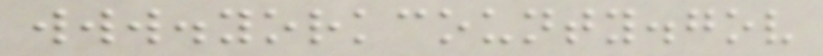www.yorkcounty.gov
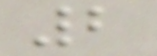2
